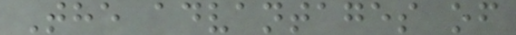The advantages of
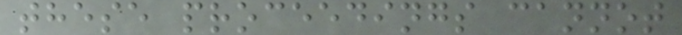these proceedings cannot
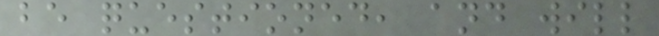be questioned, and will
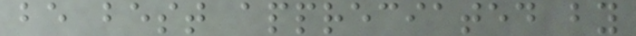be best appreciated by
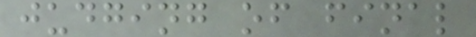judging of final
